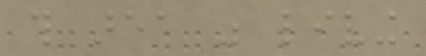this area was living
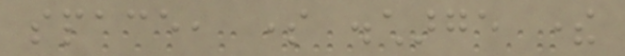space, some discharge there
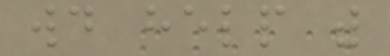would help with
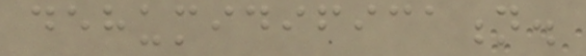dehumidification.
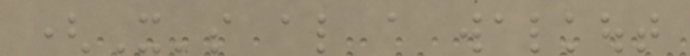(It's also a walkout
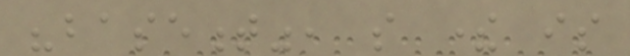"basement", so there is
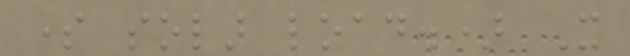some solar load.) It
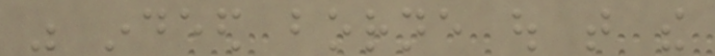was indeed borne out that the
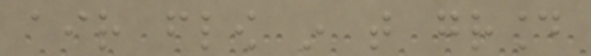air flow in that ground
